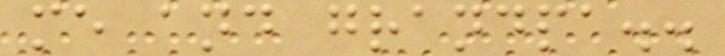me and grandpa..
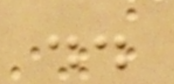..
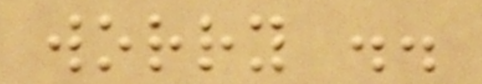worry ..
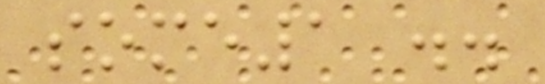some1 ..
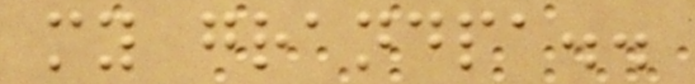my grandpa..
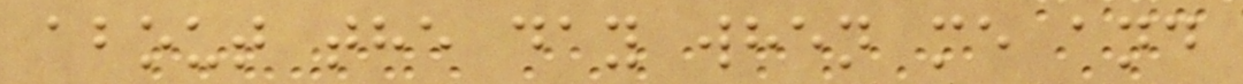about the day when me and
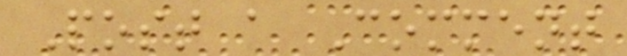Post a Comment
